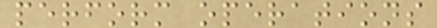perform operations
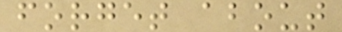forget about
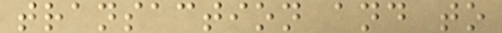transaction and to
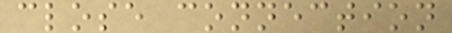close connection
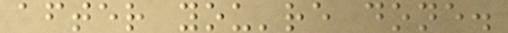after you're done.
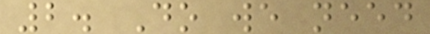2. Do we need
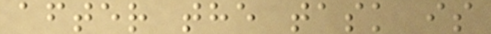after the task is
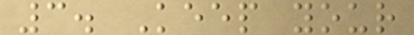3. Keep your
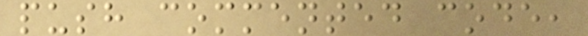push commented code,
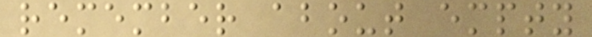remember about empty
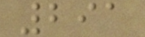291
